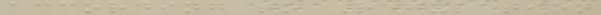according to Regulation
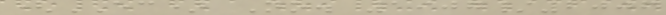(EC) No. 1907/2006
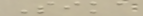Sika
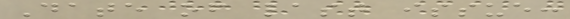Date of last issue:
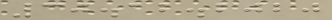30.12.2020
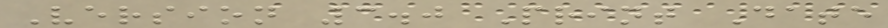Version 3.0 Print Date
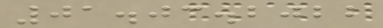01.03.2022
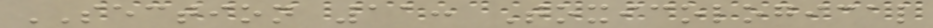SECTION 11: Toxicological
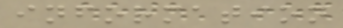information
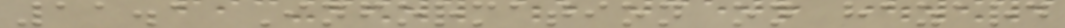11.1 Information on hazard
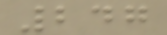247
